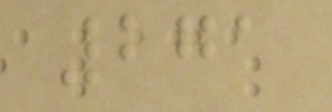271
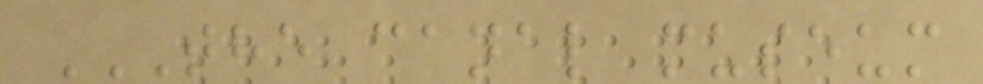THE CANAL MUSEUM
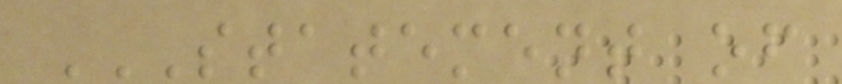STATEMENT OF
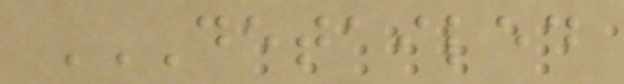DETAILED
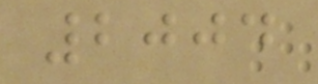2004
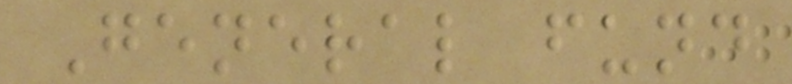General fund
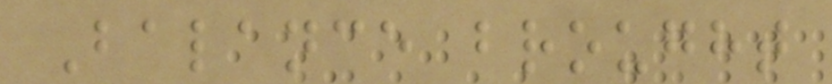Balance brought
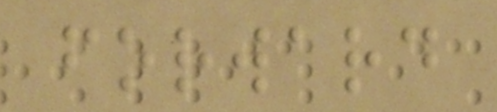forward
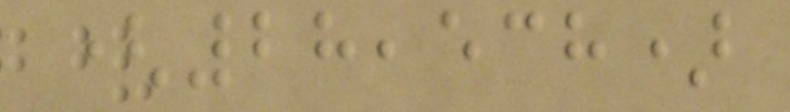(28,538)
